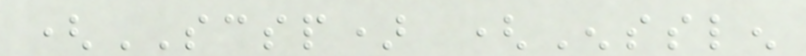(SCSP) (Ensslen
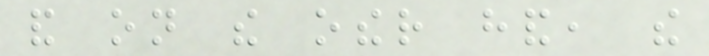and on the other hand, the
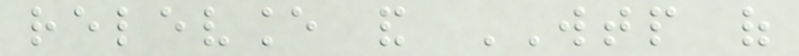relevance and WTP of
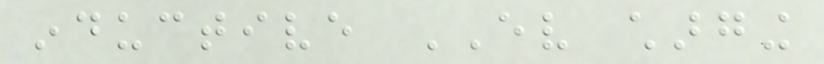inductive EV charging
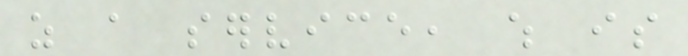as a service, which is
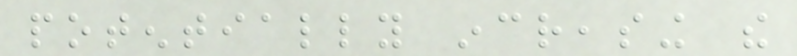potentially increasing the
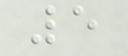5
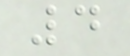4
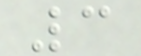3
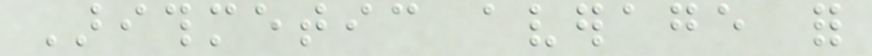Arithmetic average for
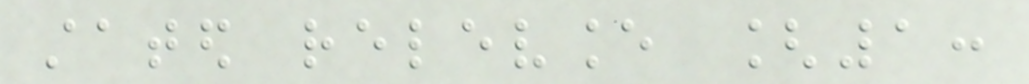stated relevance [1:
